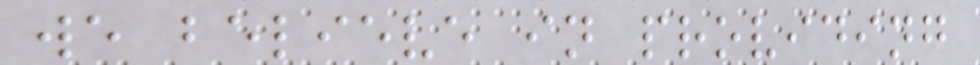we believe in providing
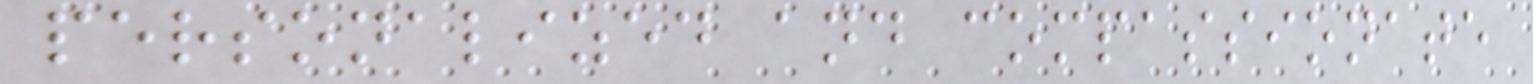personalized and compassionate
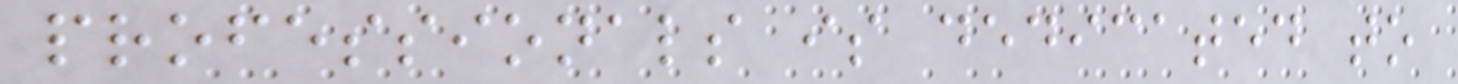professionals is dedicated to
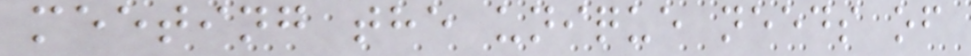meeting the unique needs of
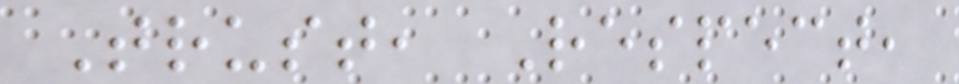Trust, Respect,
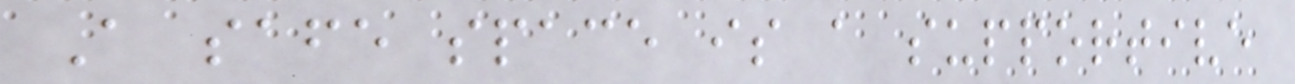A safe space is a supportive
